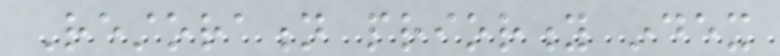Restoration priority index
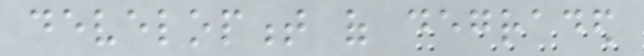development of degraded
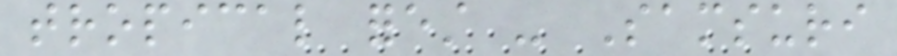tropical forest - Samsuri
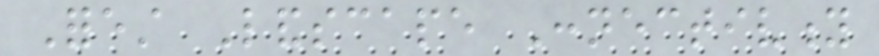Forest Landscape Connectivity
